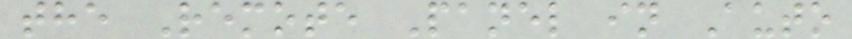the Remote Panel in Auto
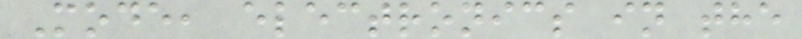Mode, electronics in the
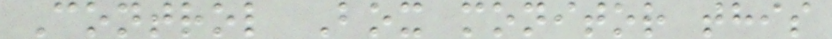Control Box monitor this
